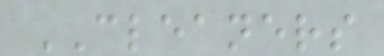CLEANERS
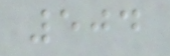504
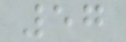57
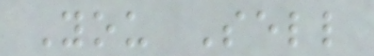You Sell
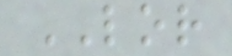LOR
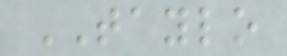TAYLO
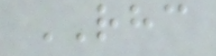RHC
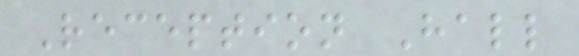Reception Hall
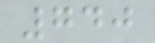740
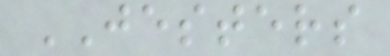JESTERS
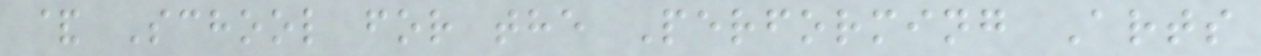& School for the Performing Arts
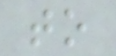to
